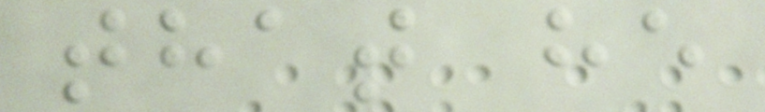that he
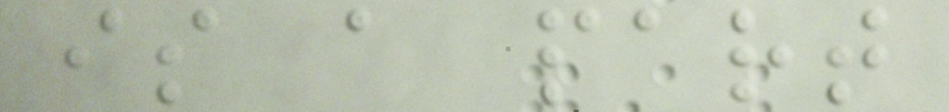is a part
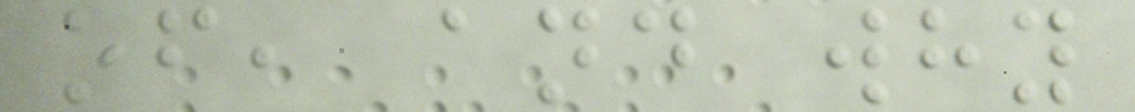of, and why
